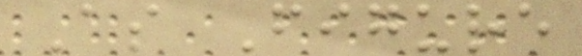As Figure
